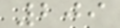209
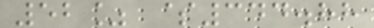52% $344.88
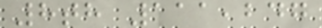8th 111,247
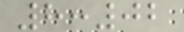8:02
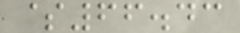$66.43
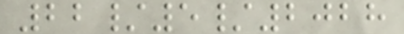22/5/2028
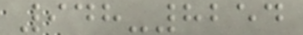948-8254
